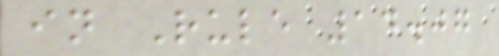in Rule 14.07
